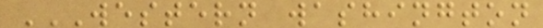WESTERN WASHINGTON
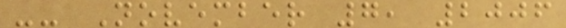-- November 7, 2006
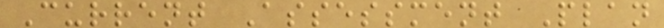Current Assessment Plan
